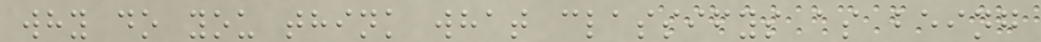why do you think what classifys as being
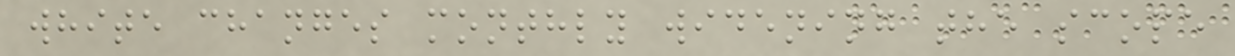white changes monthly widening the scope
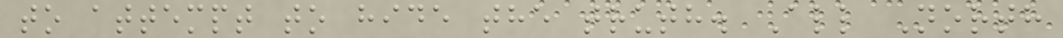to attempt to hide the truth. All North
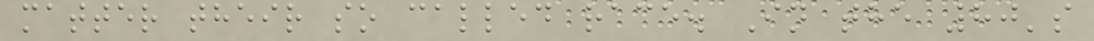matter their so called race. In the 80's
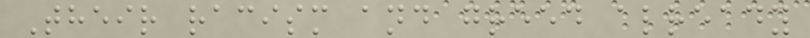Their racism and greed already
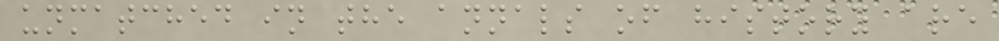unmatched in the annals of history are
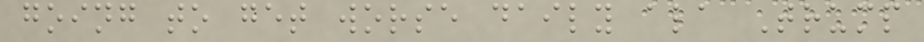going to get worse daily ala Trump
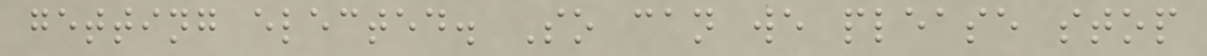getting elected. So can we please stop
